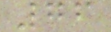76
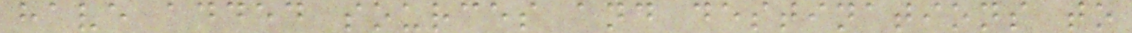have added sources and destinations to
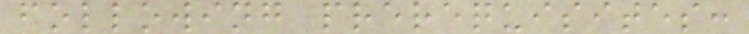following prerequisites:
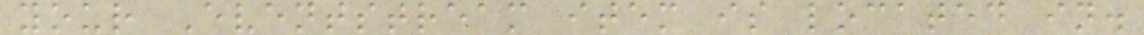your Eventstream item is located in.
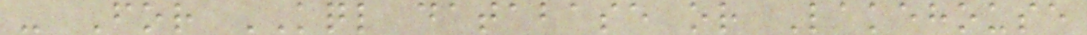- For KQL database or Lakehouse
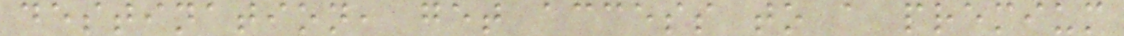destination, get access to a premium
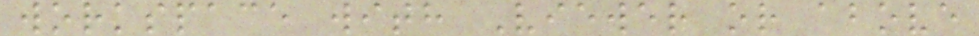workspace with Viewer or above
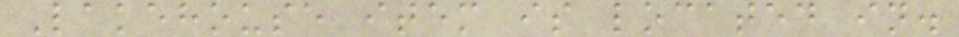Lakehouse item is located in.
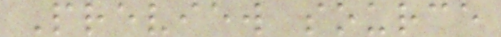Preview source
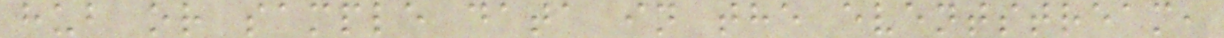hub or sample data in the eventstream,
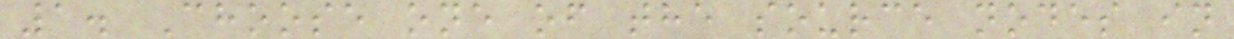1. Choose one of the source nodes in
